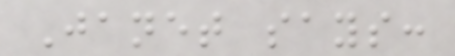Janet says:
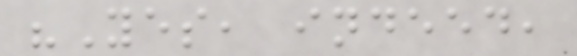"Yes, indeed,
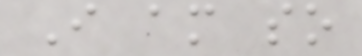I am so
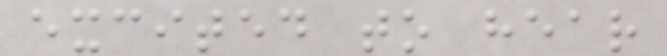excited to hear
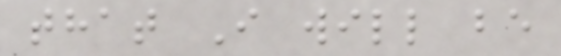that I will be
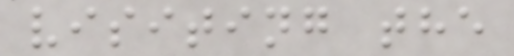visiting the
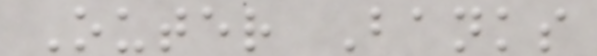Outer Banks
